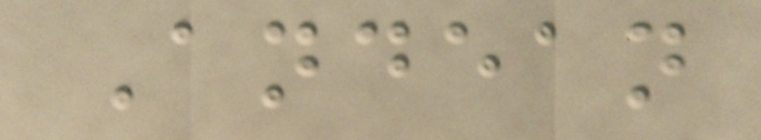Andean
